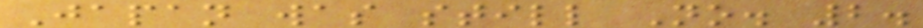Japan was still No. 2.
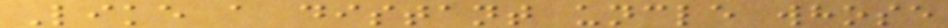Like a distant uncle whose
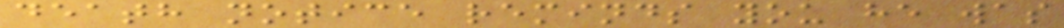death notice reminds you he was
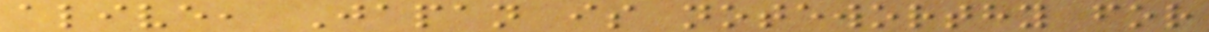alive, Japan is noteworthy for
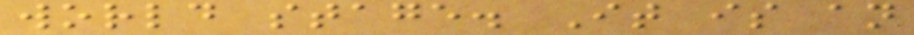world stage. It is an
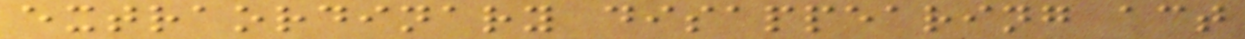extraordinary disappearing act
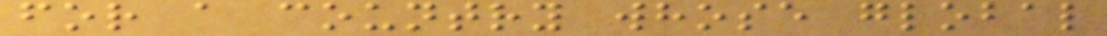for a country whose global
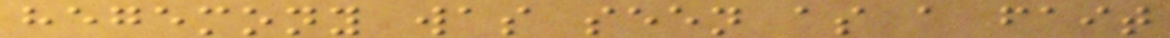hegemony was seen as a fait
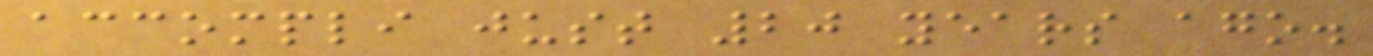accompli just 20 years ago.
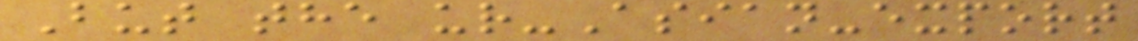But the ur-Asian-export
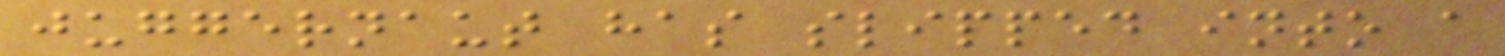juggernaut has slipped into a
